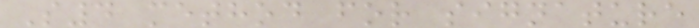S4 method for signature
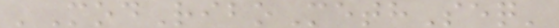'ModRiboMethSeq'
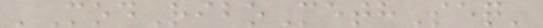'ModRiboMethSeq'
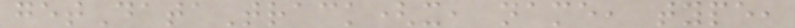getDataTrack(x, name, type,
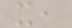x,
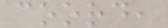coord,
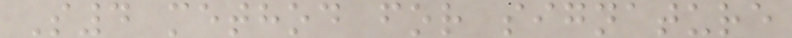S4 method for signature
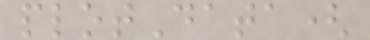plotData(
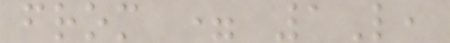from = 1L,
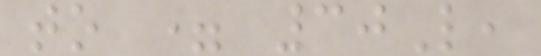to = 30L,
